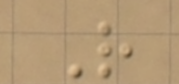R
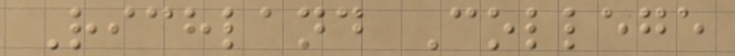Richland College
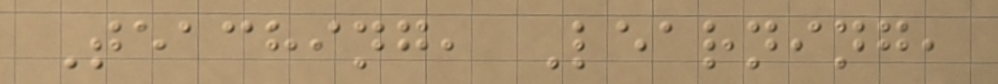Teaching, Learning,
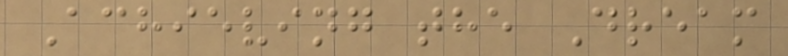Achieving the Dream
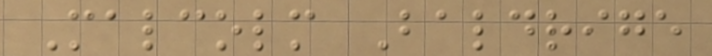Malcolm Baldrige
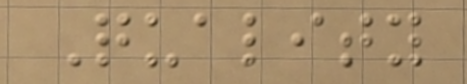Quality
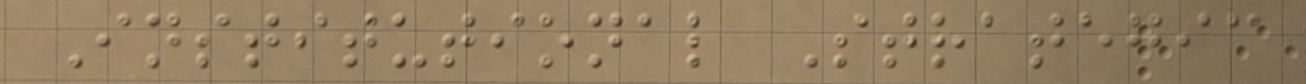Institutional Strategic
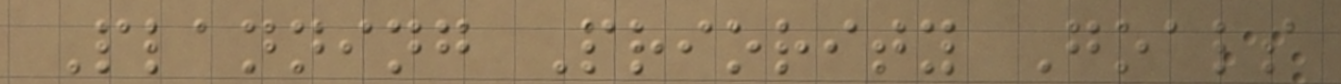Planning Priority Goals
